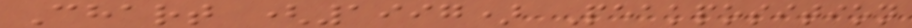Chart (1997) Peakposition
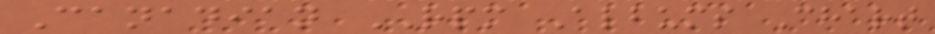Canadian RPM Albums Chart
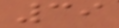39
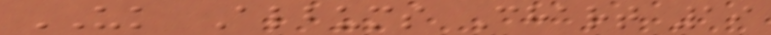UK Albums Chart 19
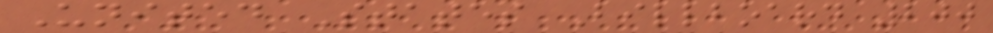United States Billboard 200
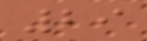29
